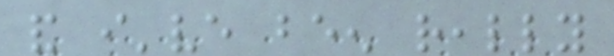and i've been really
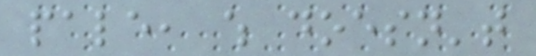pale, which doesn't
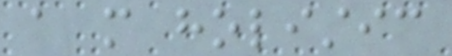a more holistic
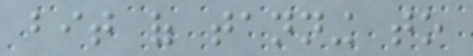bit of tanning to
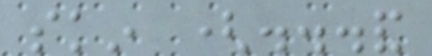skin (...and
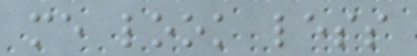me look less
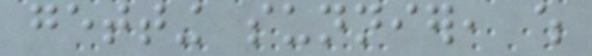getting sunnier, which
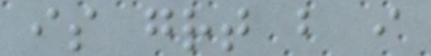is great but i
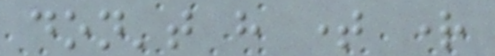don't have time right
